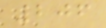206
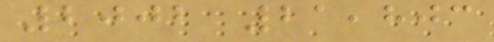2002 21,803
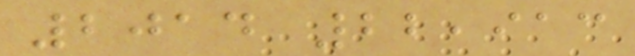2014 22,913
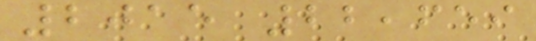2015 22,659
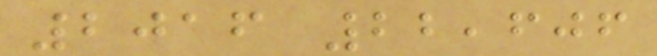2016 22,606
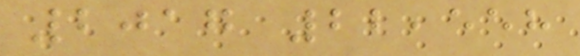2017 22,558
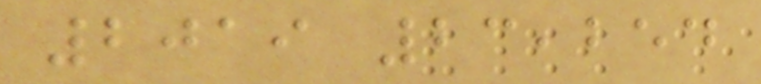2019 23,254
